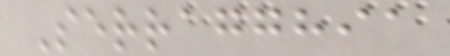Serragghia
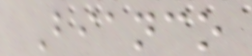Bianco
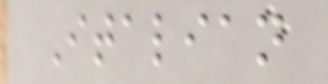Italian
